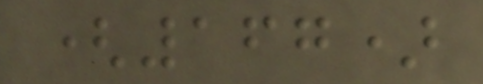(167)
